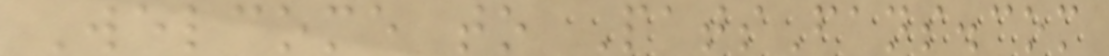Welcome to PatsFans.com
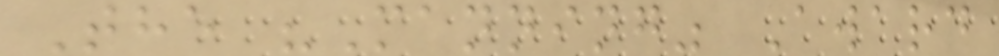The "Manning" Award
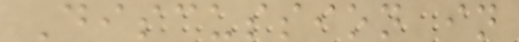Discussion in
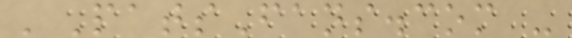'PatsFans.com -
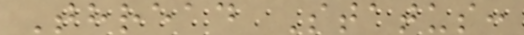Thread Status:
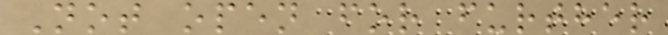Not open for further
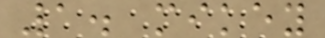1. mikey
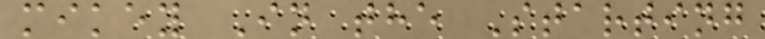mikey In the Starting
